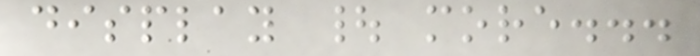display | more...
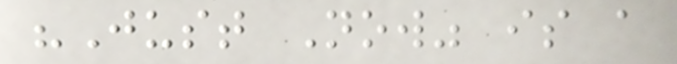"Just Now" is a
